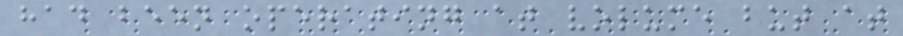had been operating at volume but at
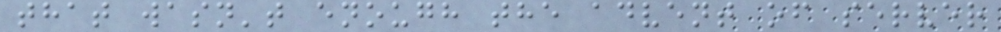that wasn't enough the advent of server
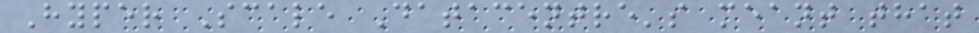Hyper Scale Datacentre's meant that
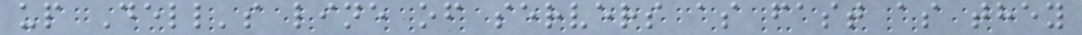up Dell's line of servers as fast as they
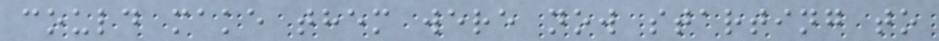could make them were now starting to
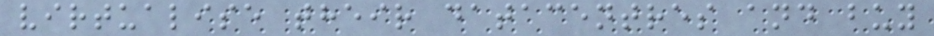virtualise their datacentres and buy
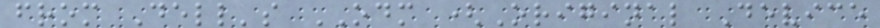from Dell's ODM (Original Device
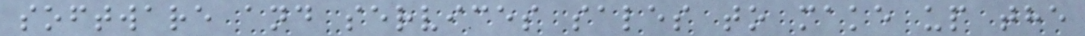software and services sales to make up the
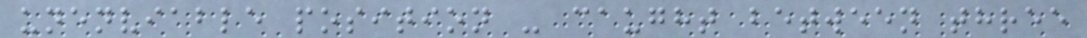unenviable position - caught between three
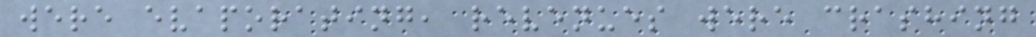were evaporating, revenues were crashing
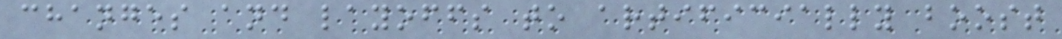changes and layoffs to artificially boost
